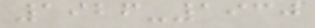1926-1930
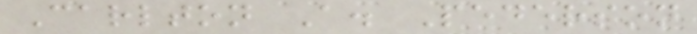Carlton A. Pederson
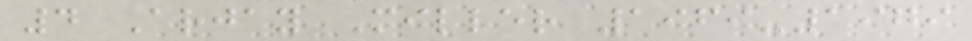4 Arjay Miller 1969-1979
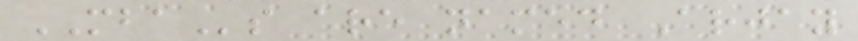MBAs are named Arjay
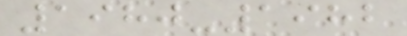1980-1982
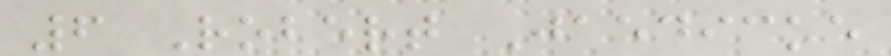6 Robert Jaedicke
